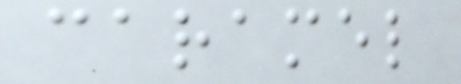caramel
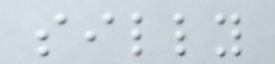silly
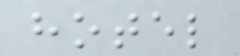hotel
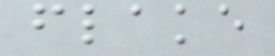flake
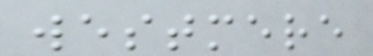westmere
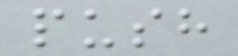push
